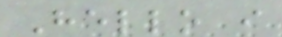Hello i
